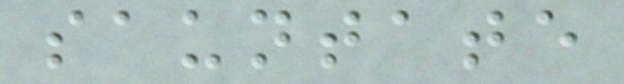sauntate
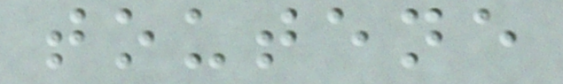toutene
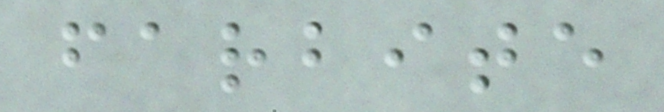farbite
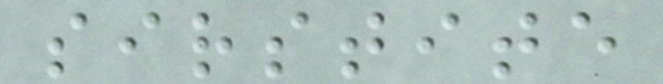sirstite
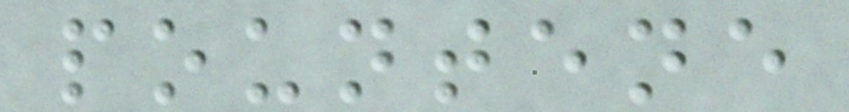pountene
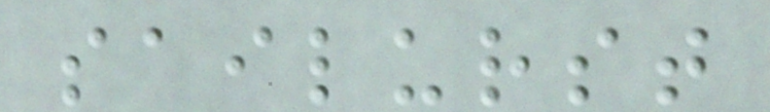sailurst
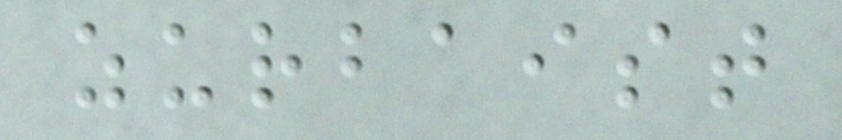zurbaist
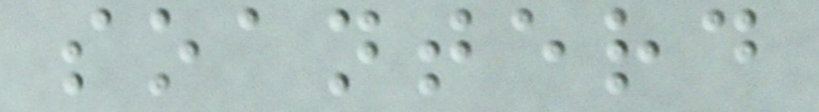soanterd
